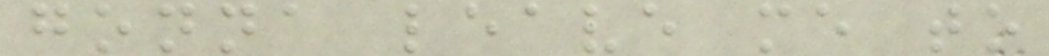gonna leave me to
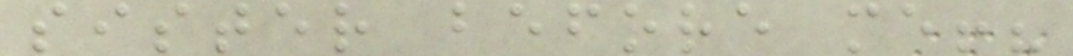sister before me!?
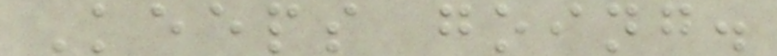Keeps going.
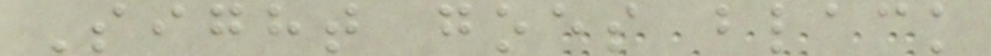Sight goes black
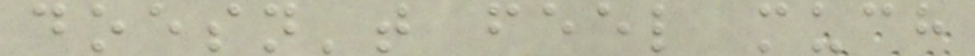doesn't feel much
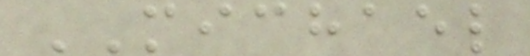MICHAEL
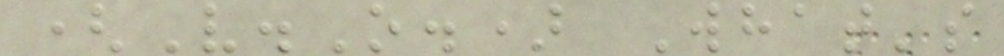(V.O.) What's
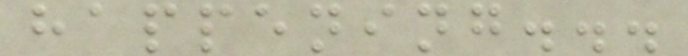happening...
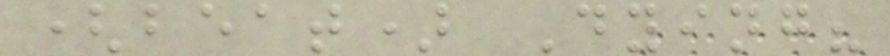(beat) Dying?
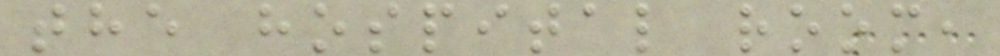the hospital room,
